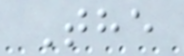The
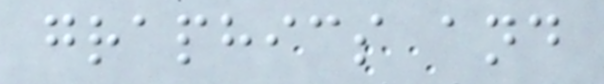graphics and
